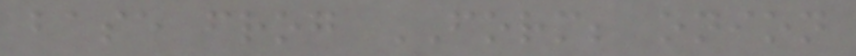base frog FORM; onion
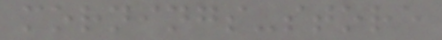mornings-store
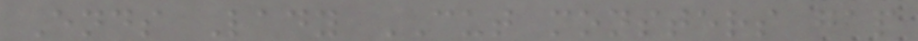Ends Lady CUT monsters gap
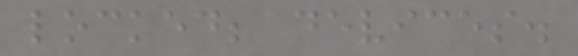locked; devices.
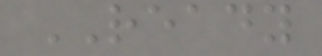READY
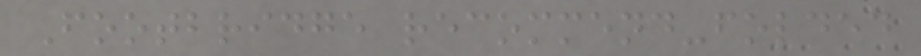Footbridge recommend-folded
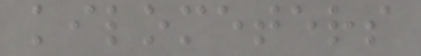kilometers
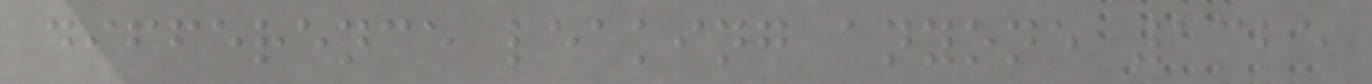difference leaking anyone 1325
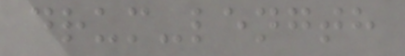drum-length
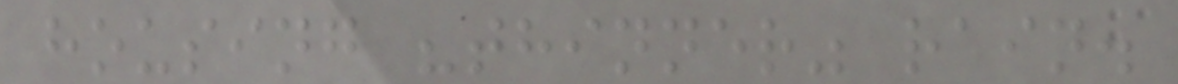housing "thinner" rain.
